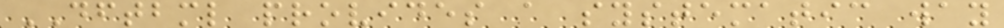DFTBML provides a systematic way
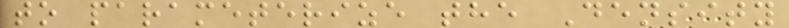to parameterize the Density
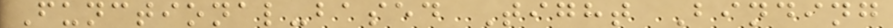Functional-based Tight Binding
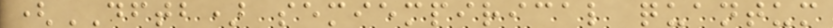(DFTB) semiempirical quantum
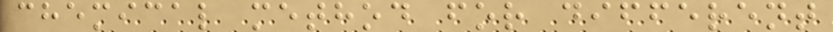chemical method for different
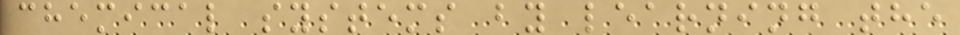chemical systems by learning the
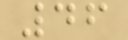46
